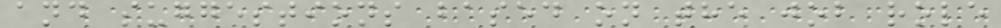and suggestions based on the job role
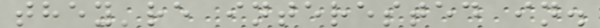they're interested in.
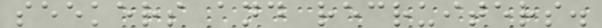seekers and recruiters.
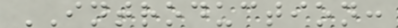INTRODUCTION:
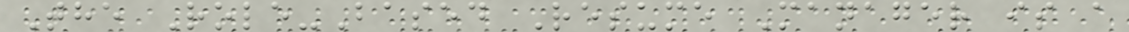The Role-Based Resume Manager is a
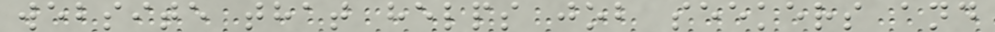website that helps job seekers and
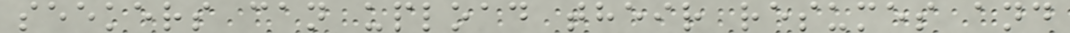seekers can upload their resumes and
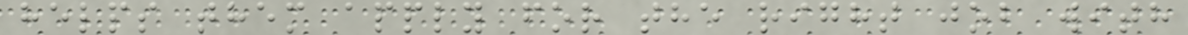helps them apply for the right job with
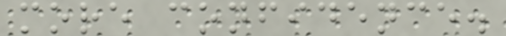more confidence.
